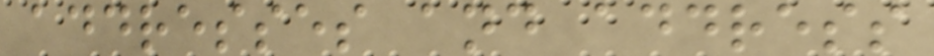addresses and address
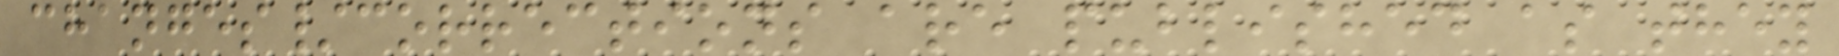changes/corrections are published as they
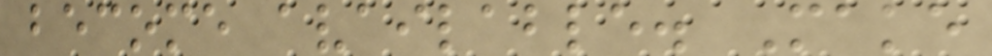become available. Make
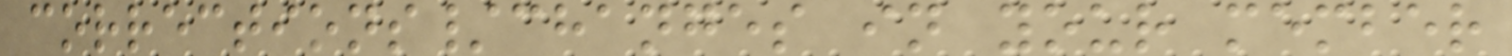corrections/changes in your member
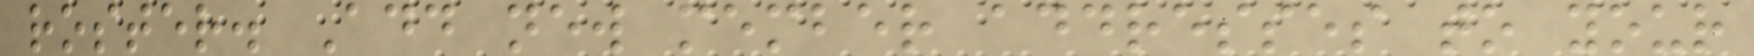roster. Add new member addresses to your
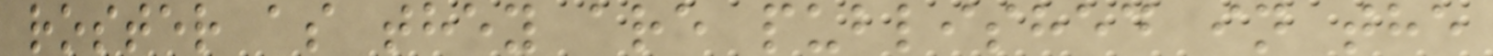roster as they are published in the
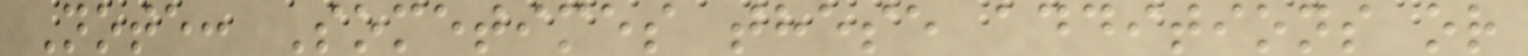Note: Sometimes these additions or
